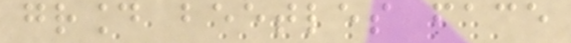ground beetles face
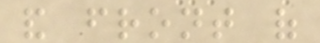and front of
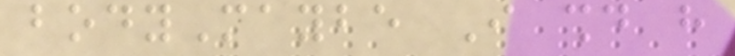bodyMaybe I should have
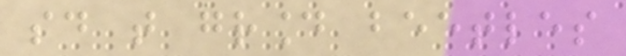said that ground beetles
